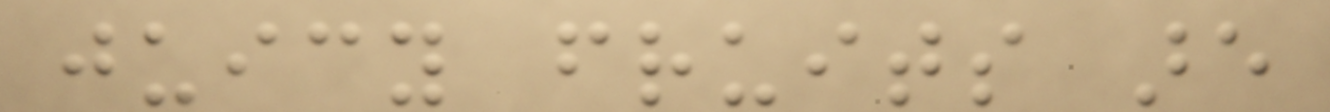juicy fruits are
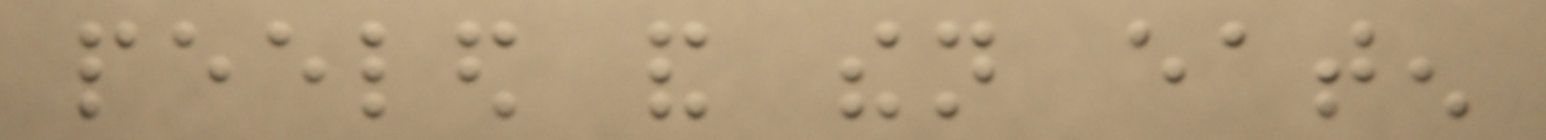peeled and then eaten
